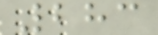283
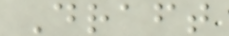Draft
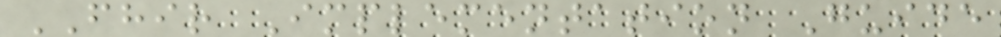FHIR Implementation Guide
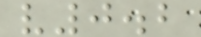v0.2
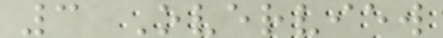3 Overview
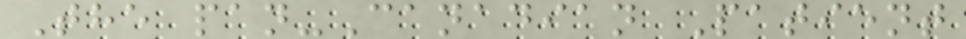The pan-Canadian Patient
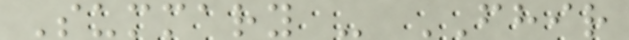Summary - FHIR
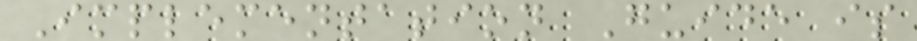Implementation Guide is
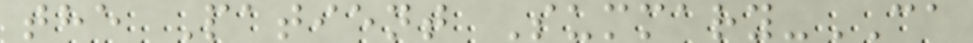the Patient Summary-CA
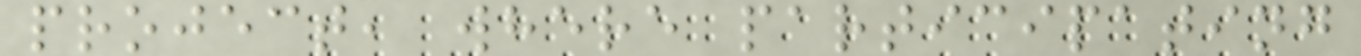project, where participating
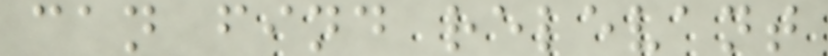can find relevant
